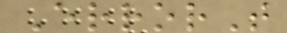ErrorT
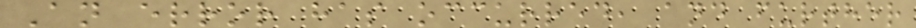An error has occurred, and further
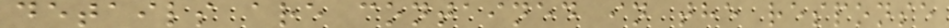details are contained in the response
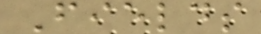Fields
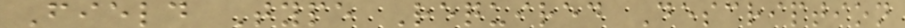Field Type Required Description
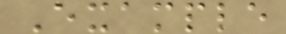Example
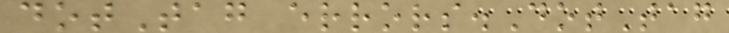dotTag errors.DotTag
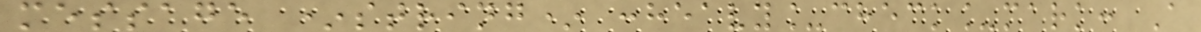message *string* :heavy_check_mark: A
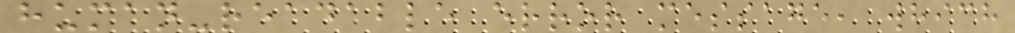human-readable error message, which
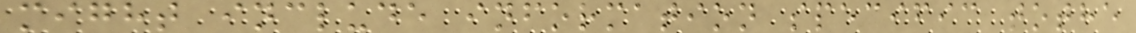might include information specific tothe
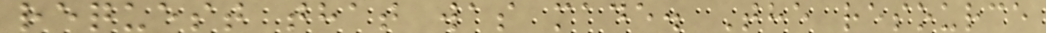request that was made. The resource
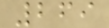269
